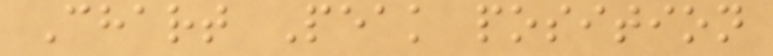Chart Peak position
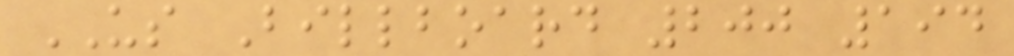US Billboard 200 194
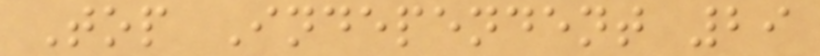Top Independent 29
